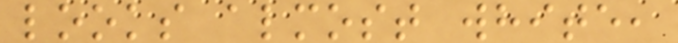looks almost white,
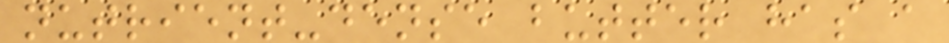nutrient-dense butter has a
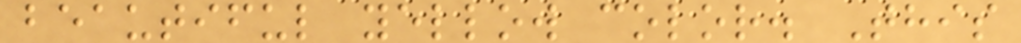beautiful yellow color. This
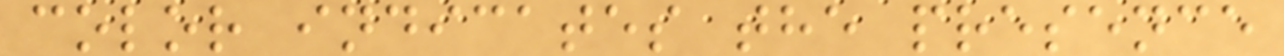color indicates the presence
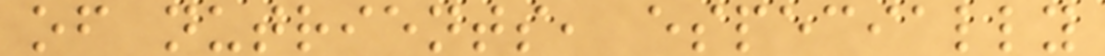of nutrients, especially
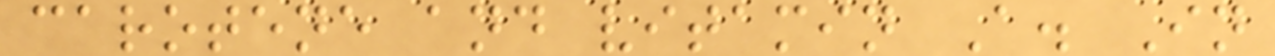carotene and vitamin A. In
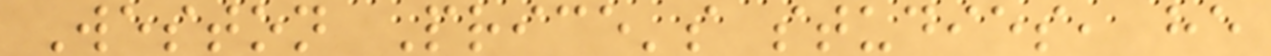Weston Price's studies, he
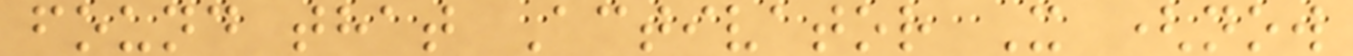found that Activator X (now
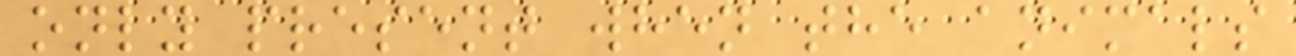only present when the animals
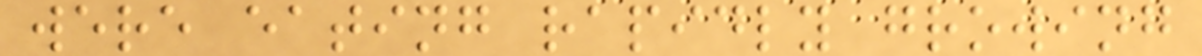were eating rapidly growing
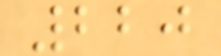220
